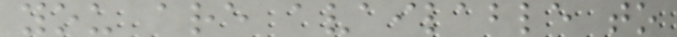you are available to
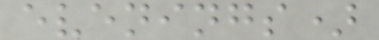evenings)
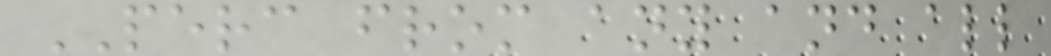PERC from any and all
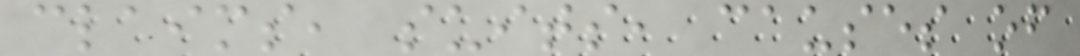claims, suits, causes of
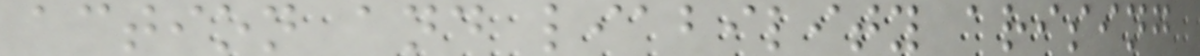action and liability arising
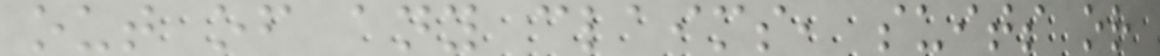out of any claims, suits or
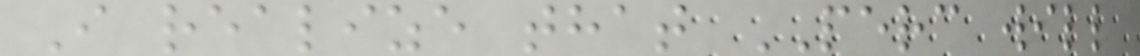I realize that PERC will
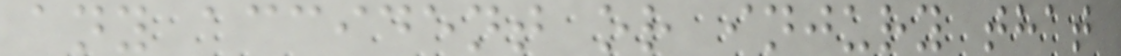any accident or injury that
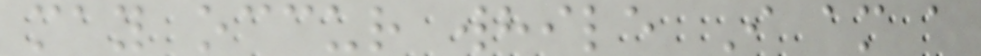may occur while I am a
